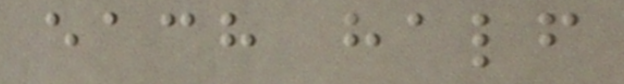each half
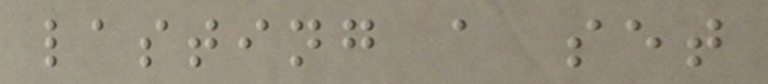lasting a set
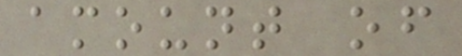amount of
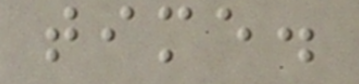time.
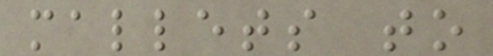mallets to
